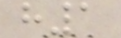h1
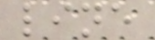line
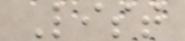List
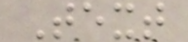Text
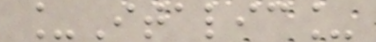_Italic_
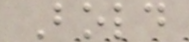Bold
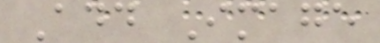Add Image
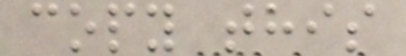copy this
